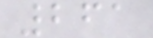261
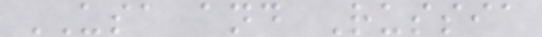USA and Russia
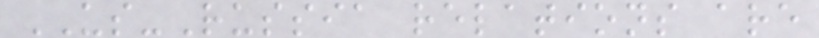US-Russia relations are
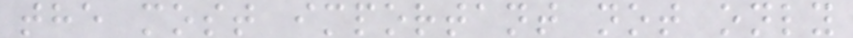the most important not only
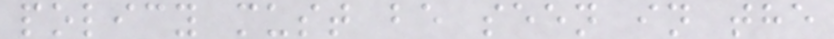policy must be seen in the
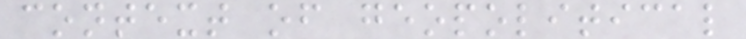context of geopolitical
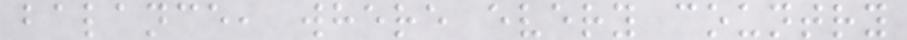balance, where every country
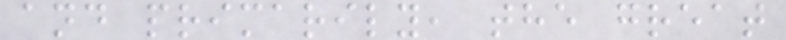and primarily, the great
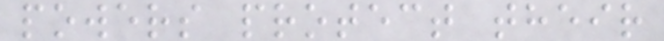powers protect their
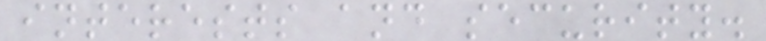interests and security.
